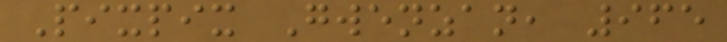Pixpix Gwenzan, 965
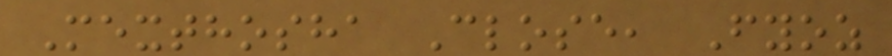Mexthosha Close, Fyoz
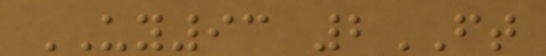UY93 2FT
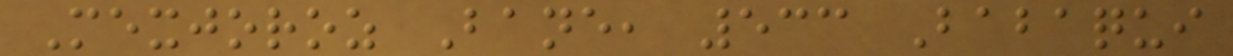Mexjoroz Bane, 533 Babaqui
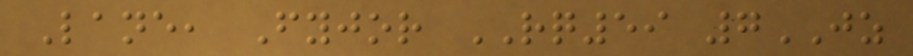Lane, Fyjor RQ59 7JZ
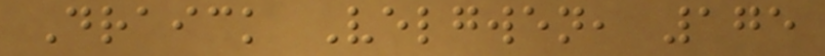Draick Velgwen, 175
